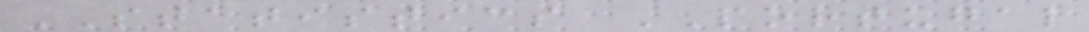STATISTICS PORTUGAL
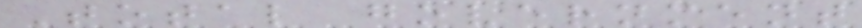Total government
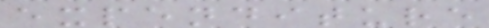expenditure
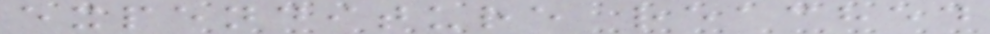expenditure reached
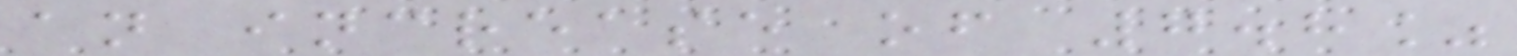an increase of 7.8%
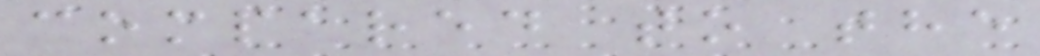compared to the
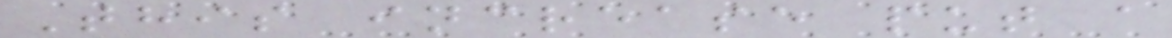This increase put a
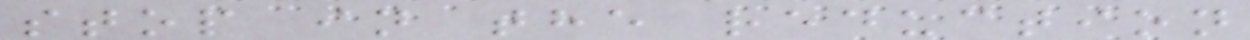stop in the reduction
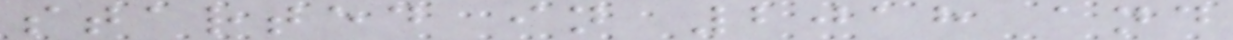started in 2018 and
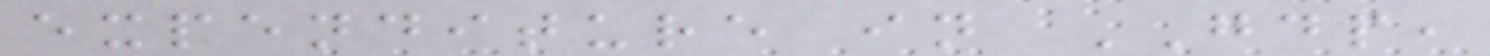expenditure in GDP,
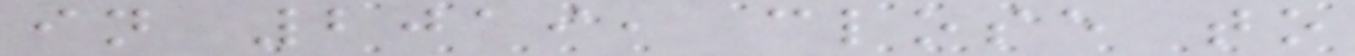in 2019, close to
